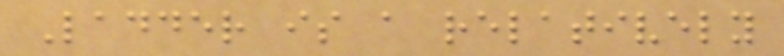Ladder is a relatively
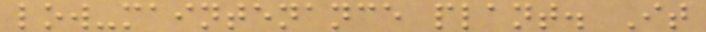low-maintenance plant. It
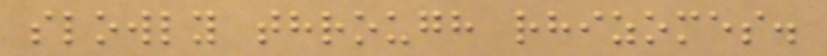slowly through rhizomes.
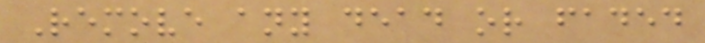Remove any dead or faded
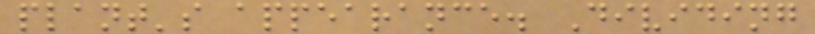plant's appearance. Dividing
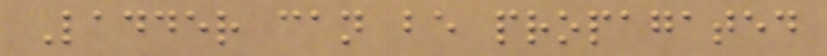Ladder can be propagated
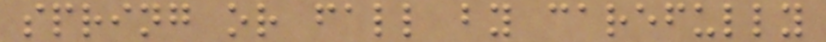spring or fall by carefully
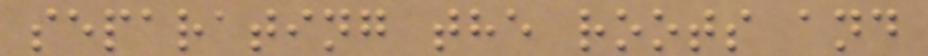separating the roots and
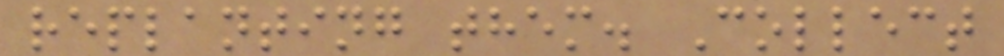replanting them. Collect
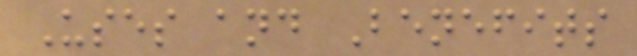Uses and Benefits
